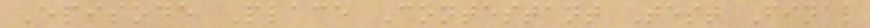Episode Place Contestant Test Final
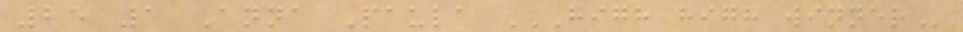25 1 Anna Paula HIGH HIGH WINNER
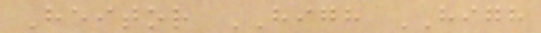Heitor HIGH HIGH
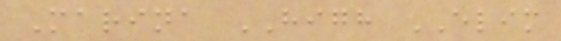Marina HIGH ELIM
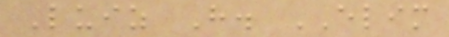Luiz H. ELIM
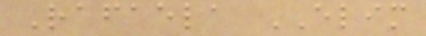Rafaela ELIM
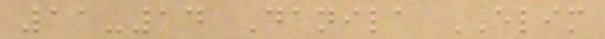11-14 Danila ELIM
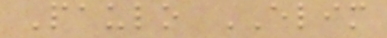Paulo ELIM
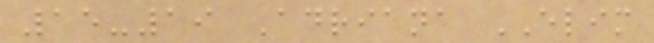15-19 Adriana ELIM
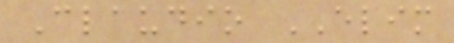Claudio ELIM
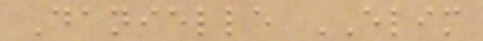Danielle ELIM
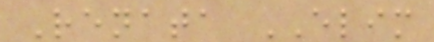Renata ELIM
